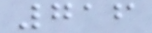716
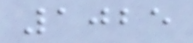1025
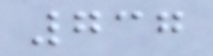737
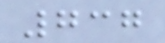737
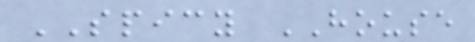SPICY HOUSE
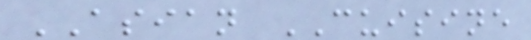ASIAN CUISINE
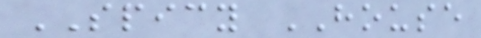SPICY HOUSE
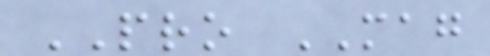PRO MAG
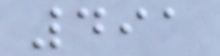491
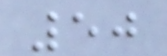50
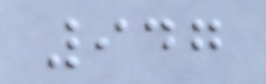947
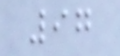97
